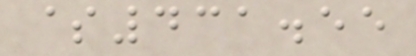$431.55
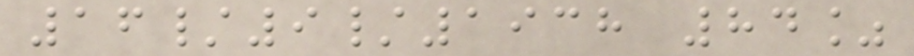16/9/1938 84%
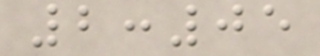2:05
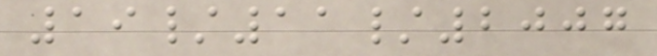19/11/2007
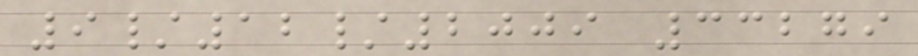9/12/2009 33279
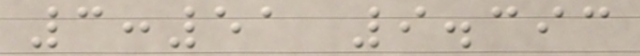3:51 9.393
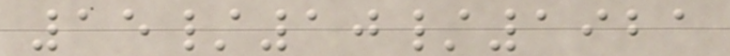15/10/1921
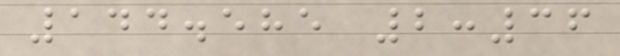144.585 2:36
